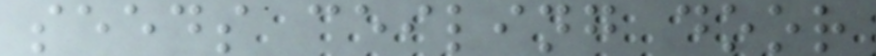seeds ceiling door
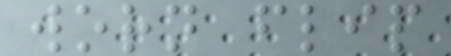worn flip
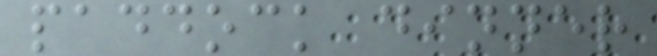paddock dinner
